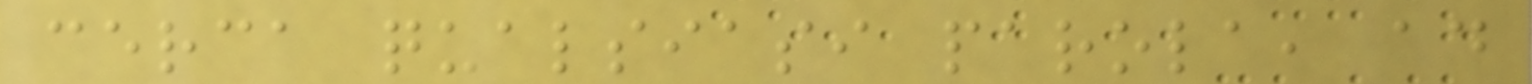cerca qualsiasi parola, ad
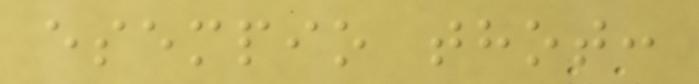esempio thot:
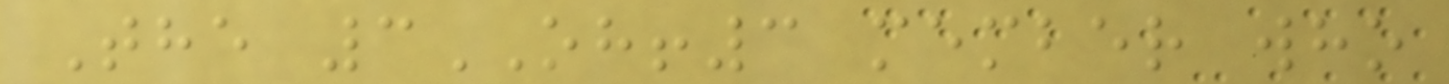The 3OH!3 member who
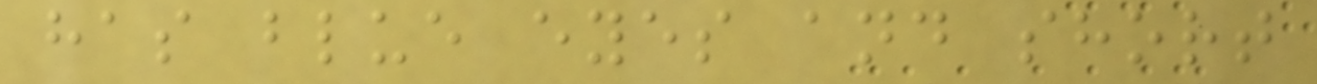has blue eyes and short
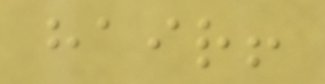hair!
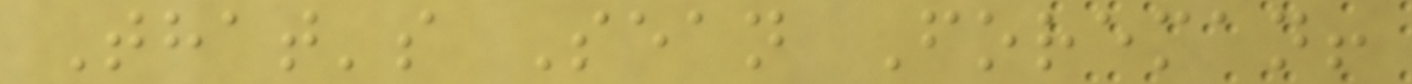That's Sean Foreman!
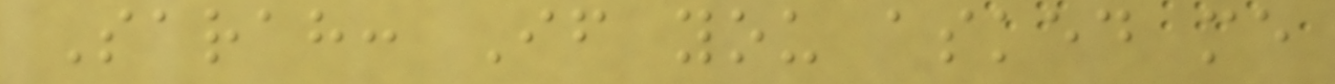Sarah: If you asked me
